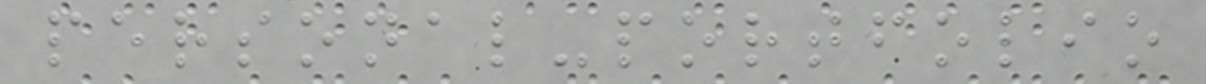personal-portfolio
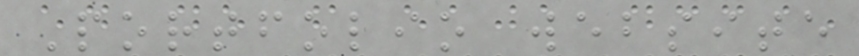Portfolio website
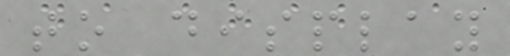to display
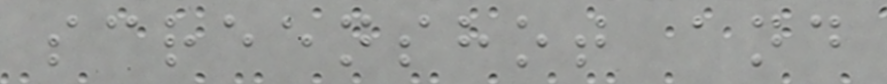screenshot and
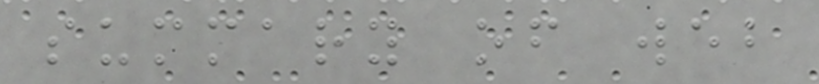summary of web
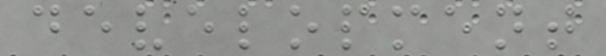development
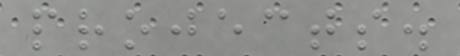projects.
